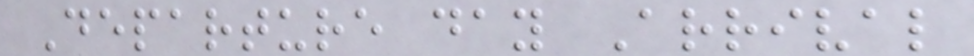Departure day Arrival
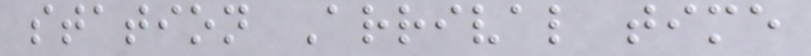station Arrival time
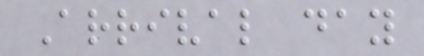Arrival day
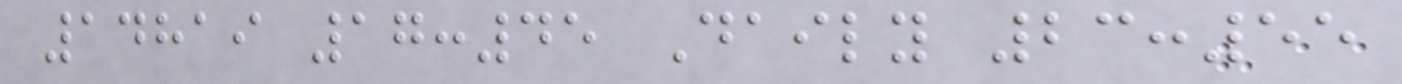14819 17:45 Daily 23:55
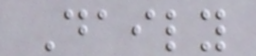Daily
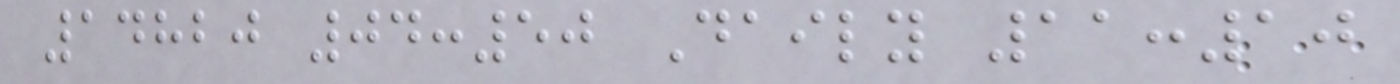14820 04:50 Daily 11:10
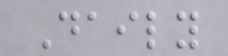Daily
